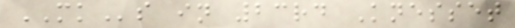MKs in 23rd Knesset
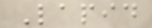Lapid
